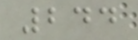244
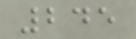245
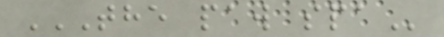THE PAW SPA
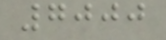7000
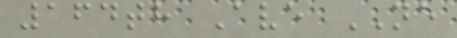164th Ave NE
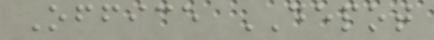Office DEPOT
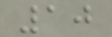10
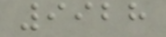9928
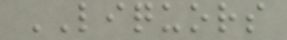LIQUORS
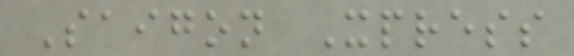Saigon Xpress
